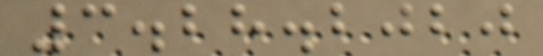3.28.2020
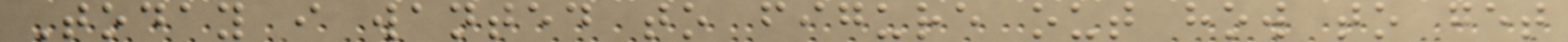Today i wanted to figure out how to get
